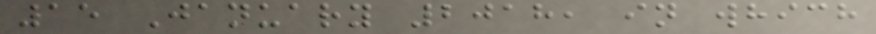15 January 2018, in which
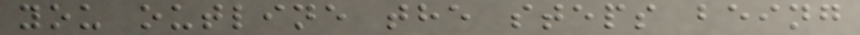you outline the steps being
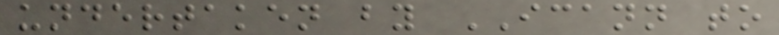undertaken by ICANN to
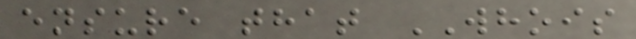ensure that WHOIS
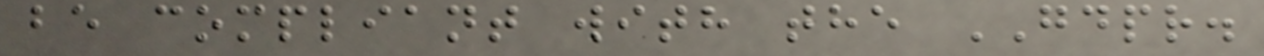be compliant with the GDPR.
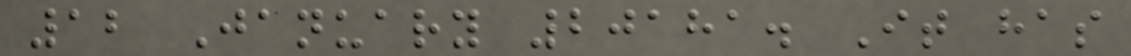12 January 20181. It has
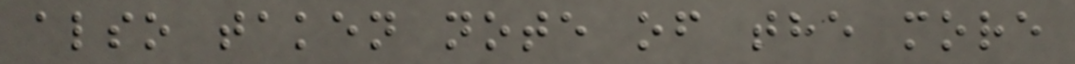also taken note of the more
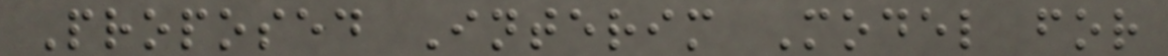Proposed Interim Model for
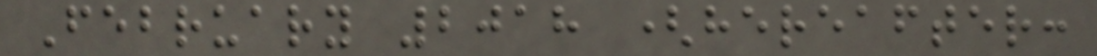February 2018 (hereafter:
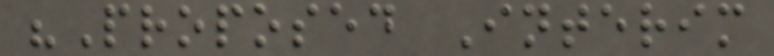"Proposed Interim
